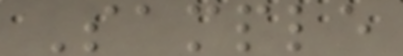Sample
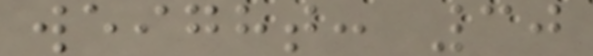weight: 30
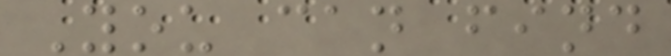You can find
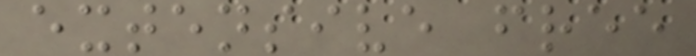extensive free
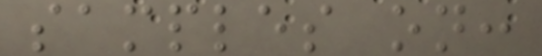samples on:
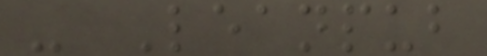- Leanpub
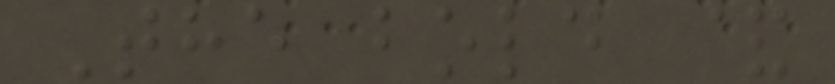The bold &
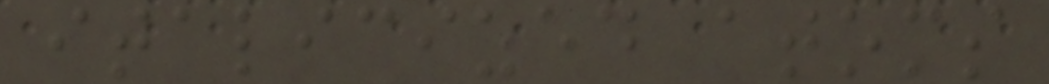italicized atoms
